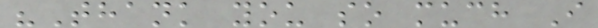"Thank you so much I
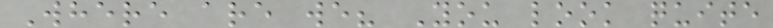Where are we? You look quite
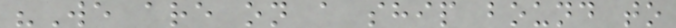"We are on a ship bound to
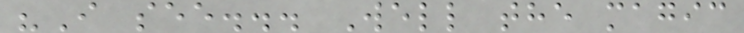"I see... Well the magic
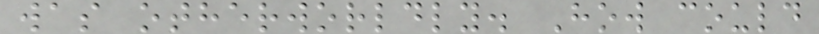was otherworldly. How could
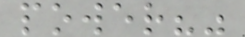power?"
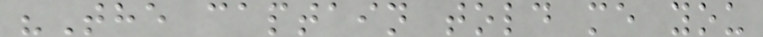"The captain told me you
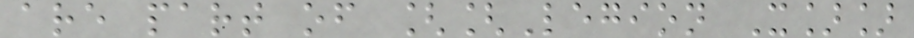are part of [[Legion X]]
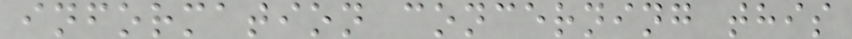information concerning this
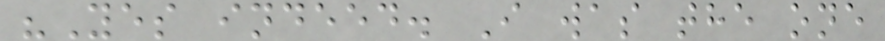"Yes indeed. I was the one
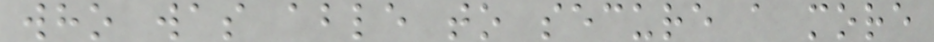who was able to secure a more
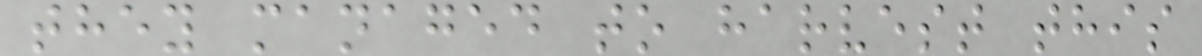they managed to harvest this
